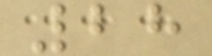28
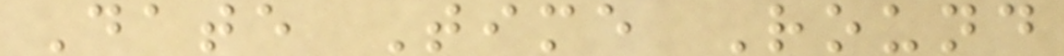Date Time Round
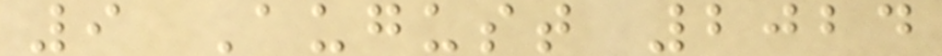9 August 2024
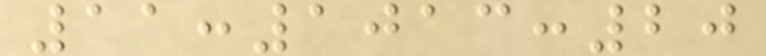11:1013:20
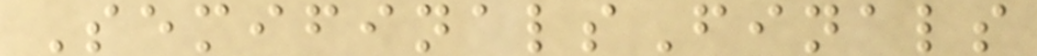SemifinalsFinals
